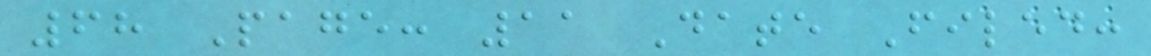68 Page: 11 Date Filed:
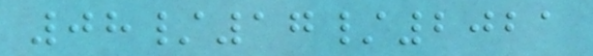08/17/2021
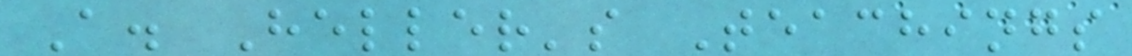A. Heller's Teachings
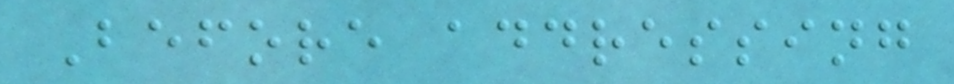Before addressing
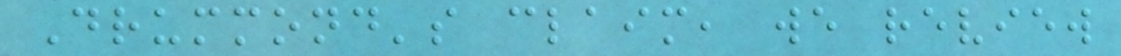Drummond's claim, we review
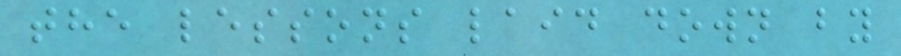the lessons laid down by
